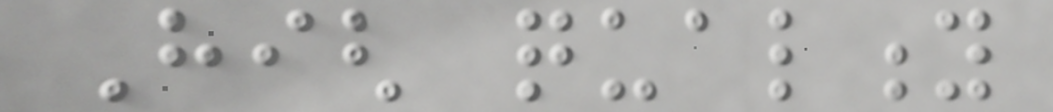High quality
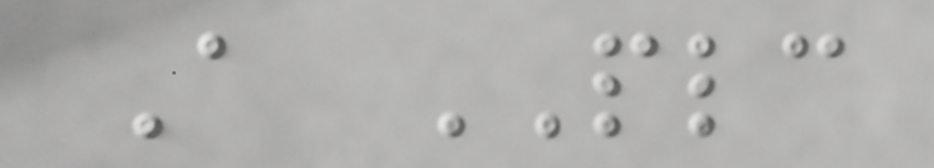A PLC
